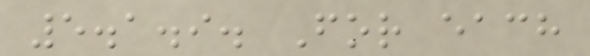5.1.9. For each
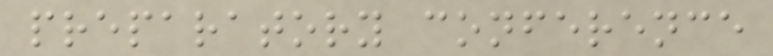preparatory conference
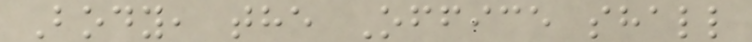Body, the Office shall
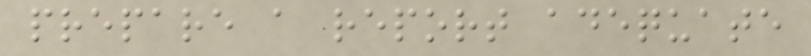prepare a report adequate
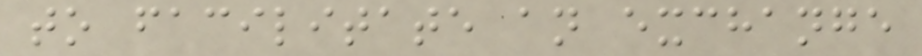to facilitate an exchange
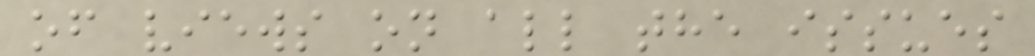of views on all the issues
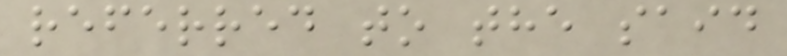referred to the said
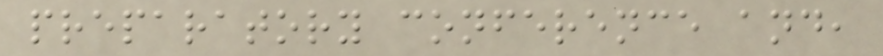preparatory conference and,
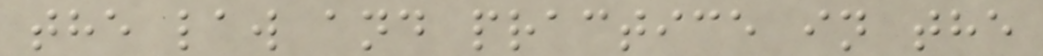the law and practice in the
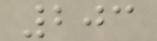203
